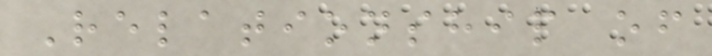Relationship of
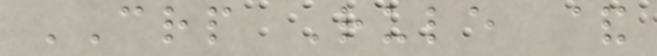CRP Rule &
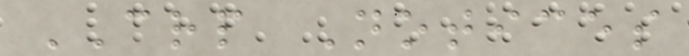CRP Notices
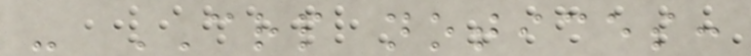- CRP notices:
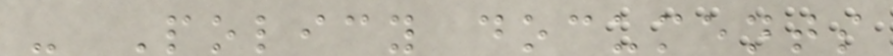- Policy documents
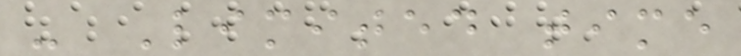- Limited time
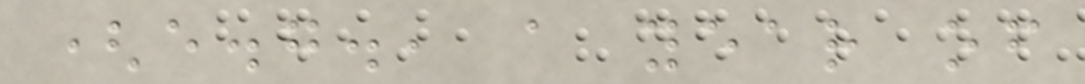(e.g., a year of
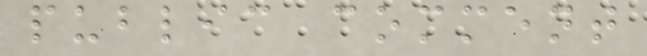public comment
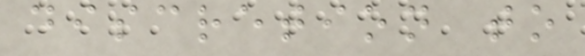discretion to
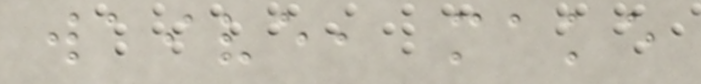waive, make
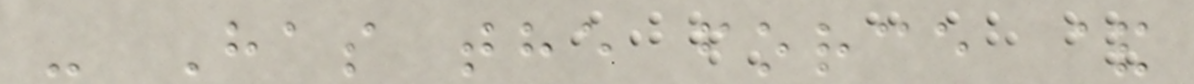- Has the force &
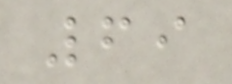69
